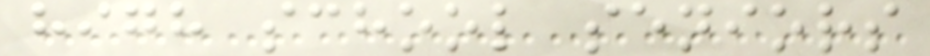high school seniors
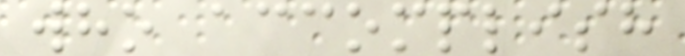who accomplish
